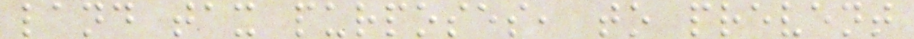land tax purposes, to prevent
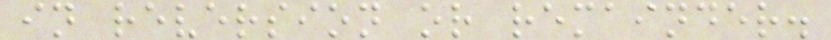in reversion or remainder.
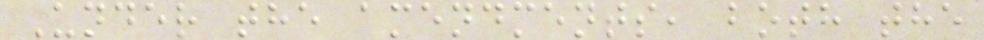Under the amendments, both the
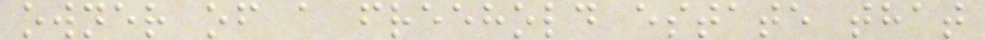owner of a freehold estate that
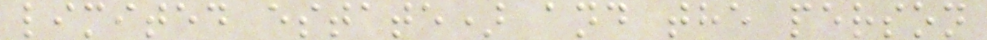limited estate) and the person
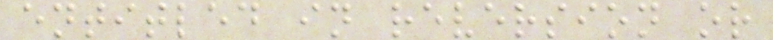entitled in reversion or
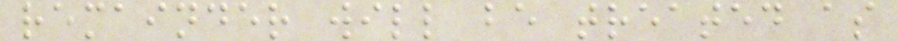remainder will be treated as
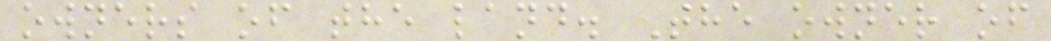owners of the land. The owner of
